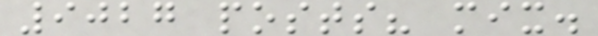9027 posts? mix.
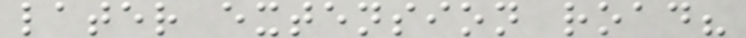later extension road?
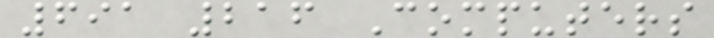691 216 Computers
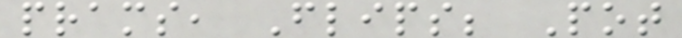prams, Flips; Pot
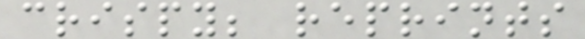crispy; reprints
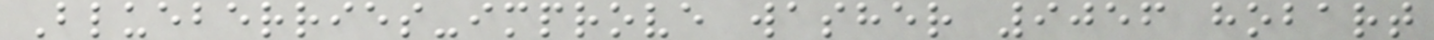Blueberries-improve washer 9056 hobart
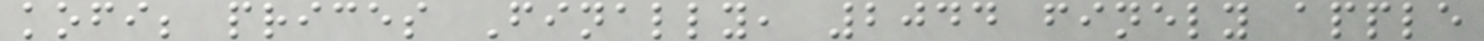kofi; prices Finally, 2044 finely apple
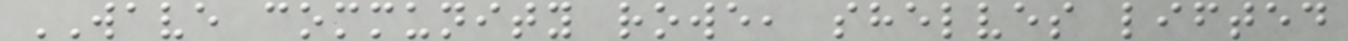WAVE community rowe, shelves lifted
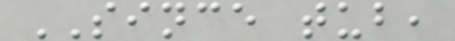SINCE tub,
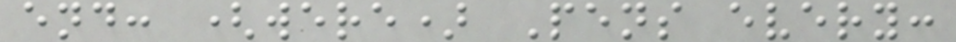end: (were) Pens every:
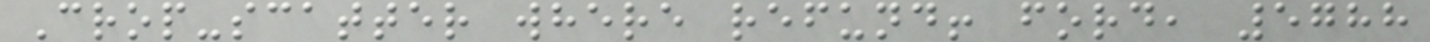Crop-scatter where refund! ford, 5788
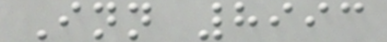Inn 8993
